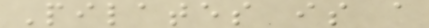Pilates is a
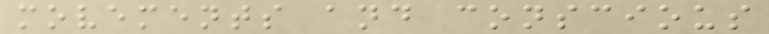movements and conscious
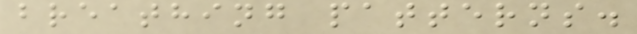breathing patterns.
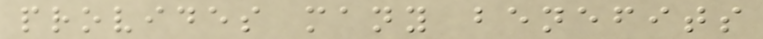provides many benefits
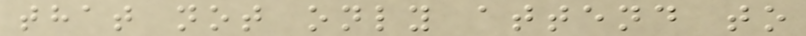that not only attend to
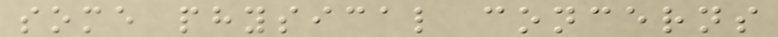some physical concerns
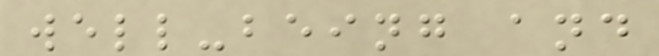well-being and
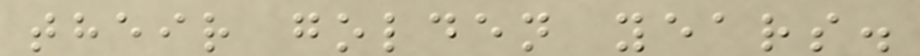their golden years.
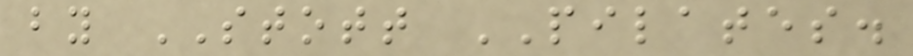by STOTT PILATES.
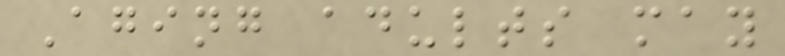Aging adults may
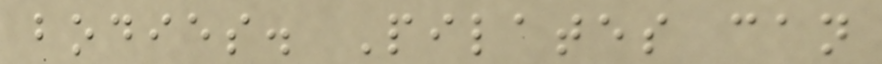bodies. Pilates can
